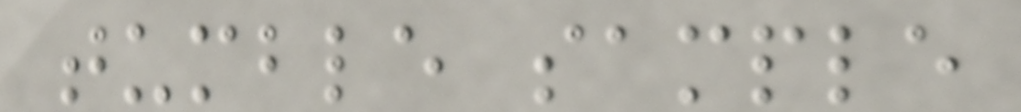tumble sample
